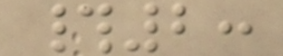#2:
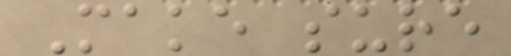Make sure
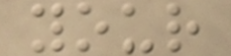your
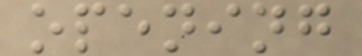opening
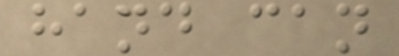hand can
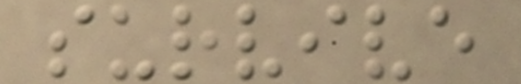survive
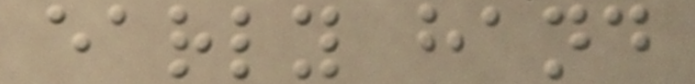early hand
